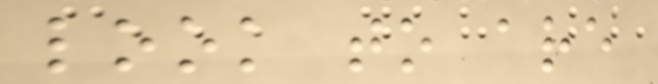look to are
